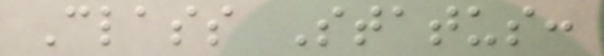Class Status:
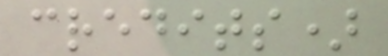credits)
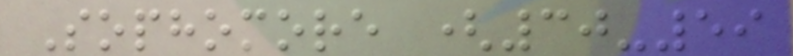Sophomore (30-59
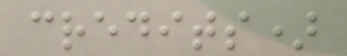credits)
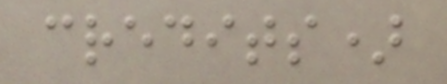credits)
